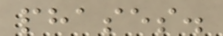phases.
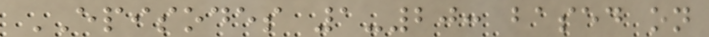EPISODES 1-20: based on
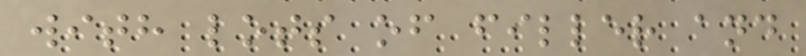with lots of filler and
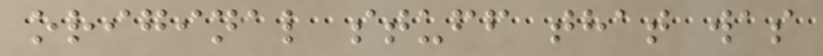original stuff that was
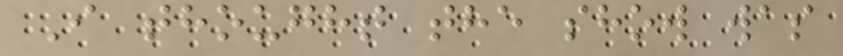I thought the show was
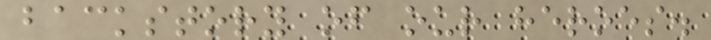backstory of our heroes.
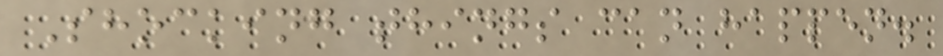Shocking things can happen.
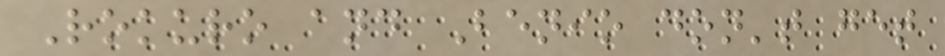Rokuro and Benio don't get
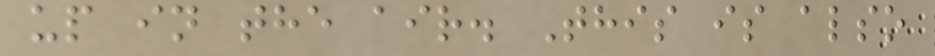up in the air. This is also
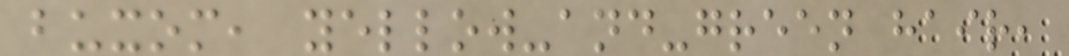buxom, yellow-and-green hair,
